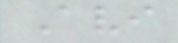Avi
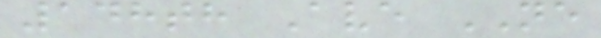148th Ave NE
